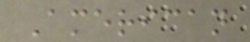American
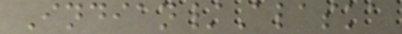Indian/Alaska
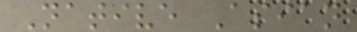Native Asian
